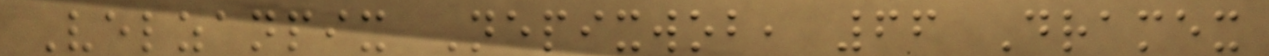Velzanpix Nepixwob, 66 Dramex
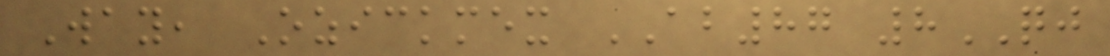Way, Ozickmex AB87 8QJ
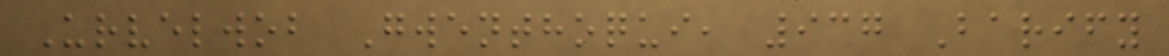Urvelwob Gwenthoqui, 937 Barify
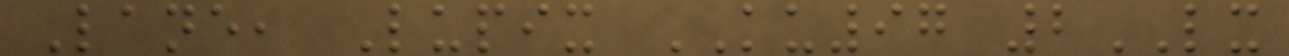Lane, Lupix KU97 2LX
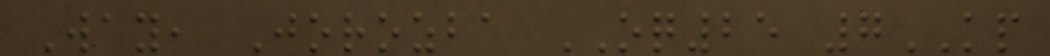Way, Jorozba OQ25 7KP
